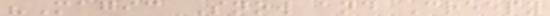"Magic Snow and Creepy
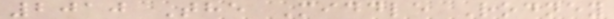2010 The Middle Rodney
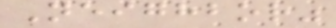Neighbor"
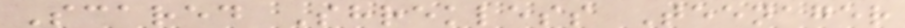Scared Shrekless Teenager
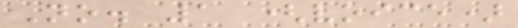No. 1 (voice)
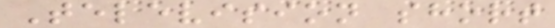Television short
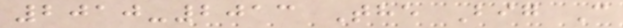2010-2013 The Big C
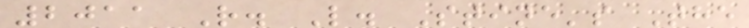2011 R. L. Stine's The
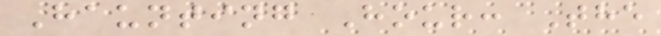Haunting Hour: The
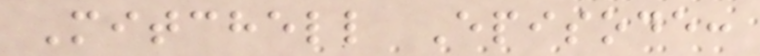Mitchell Episode:
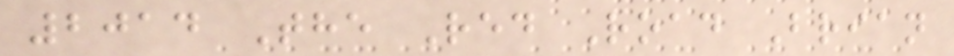2014 The Red Road Brian
